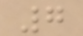7
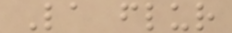La flur
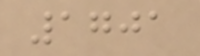1701
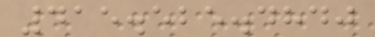415.525.4840
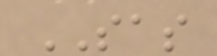SAS
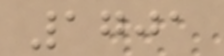1701
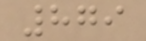879
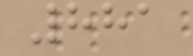881
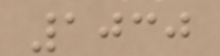1030
